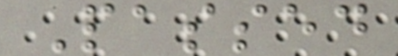Passed
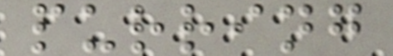purring
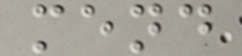mend
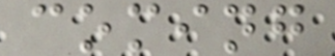coming
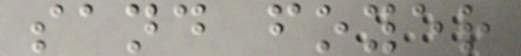sand foyer
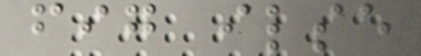fig ilse
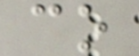co
